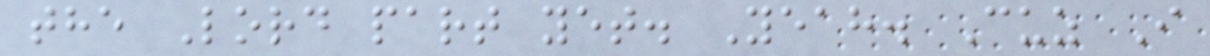the Lord part yet. Yeah. Cuz I
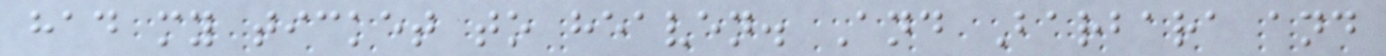had my ticket to heaven. And Barbara and
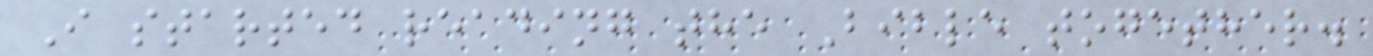I started reading the Bible together.
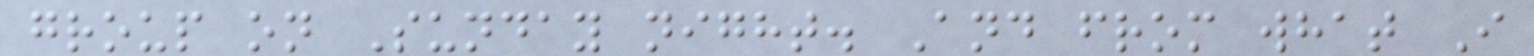group on Sunday night. And from what I
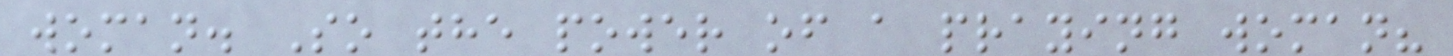woman. So the power of a praying woman?
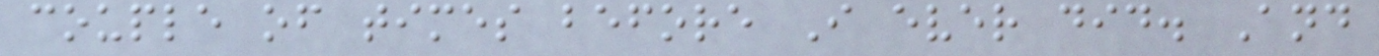couple of times before I ever did. And
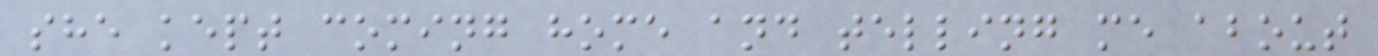she kept coming home and telling me about
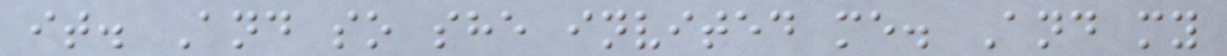it. And so she invited me. And my
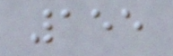155
